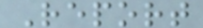Report
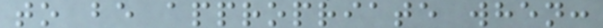to be appropriate when:
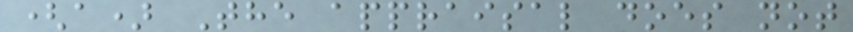(a) The appraisal does not
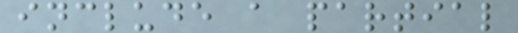include a partial
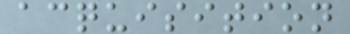acquisition
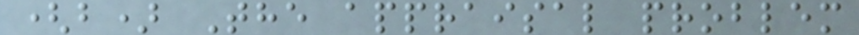(b) The appraisal problem
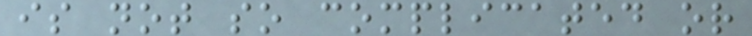is not so complicated or
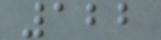122
